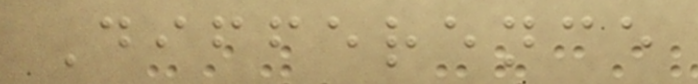Difference
